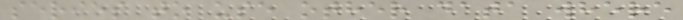series to use other data where
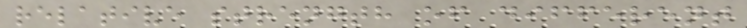relative strength of different
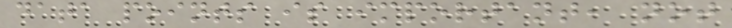data points is important, not
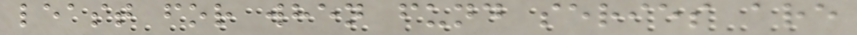least for when fund series are
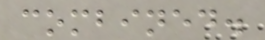combined.
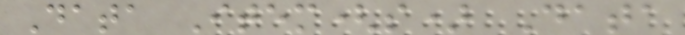Data Item(s) Data
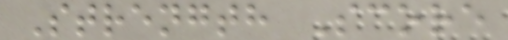Strength Score
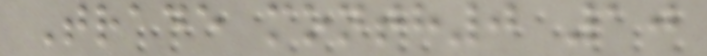Trade month0 10
